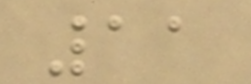11
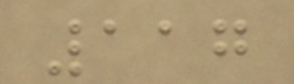117
